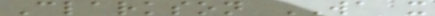Clarkson WA x
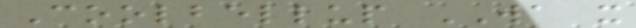Coolbellup WA x
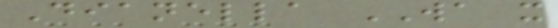Dianella WA x
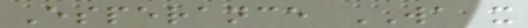Esperance WA x
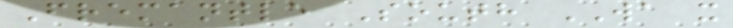Fremantle South WA x
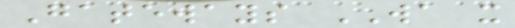Gateways WA x
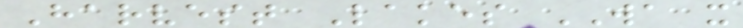Harvest Lakes WA x
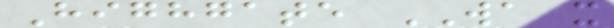Highgate WA x
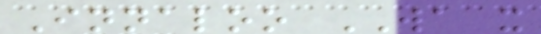Innaloo WA x
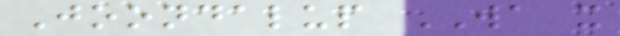Joondalup WA x
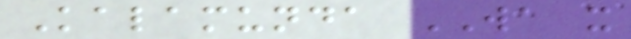Kalamunda WA x
